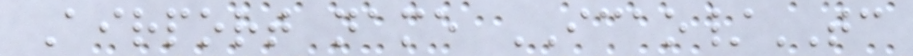Airport name ICAO/TC
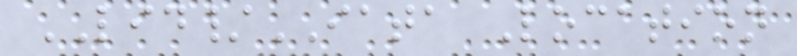LID/IATA Location
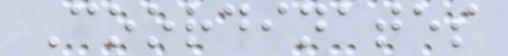Coordinates
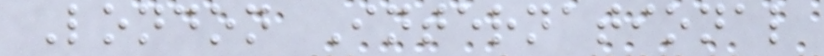London International
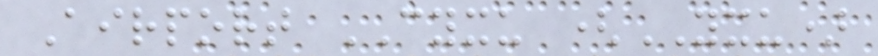Airport CYXU (YXU)
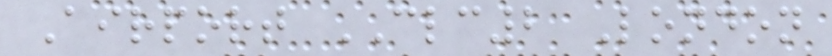Airport CLC2 London
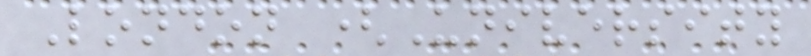London (University
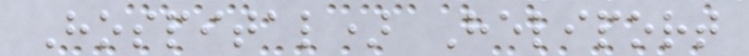Hospital) Heliport
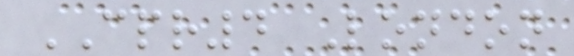CPR4 London
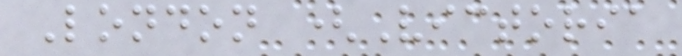London (Victoria
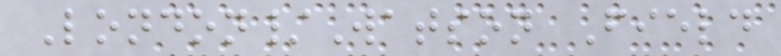London/Watson Field
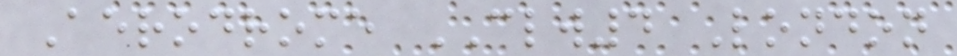Aerodrome CLW4 London
